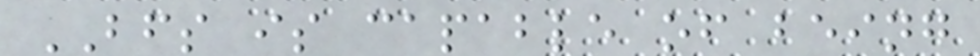BFS is capable of being
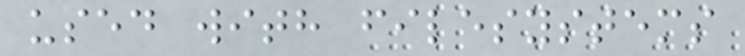used with filesystems
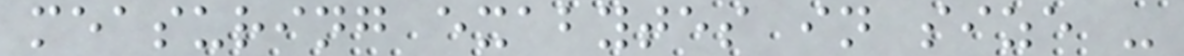measuring exabytes in size -
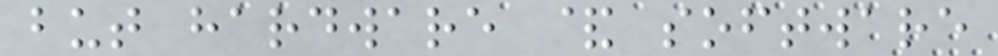but hardware & software
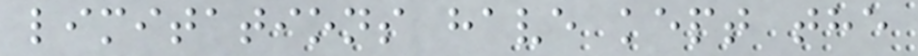limitations have kept the
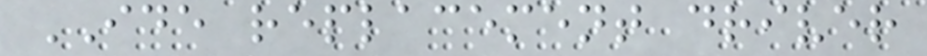IDE replacement driver
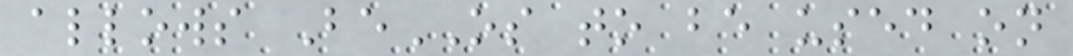allows BeOS to be used on
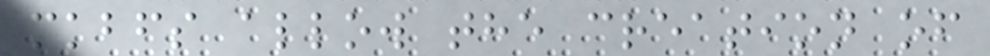mkbfs allow the creation of
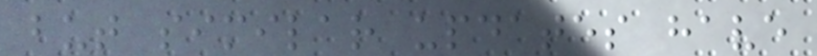but similar updates have
